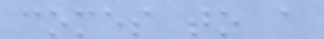comes to a
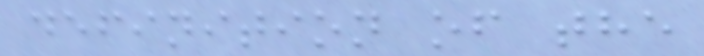definition of the
